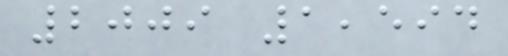2009 1,594
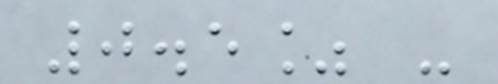0.5% -
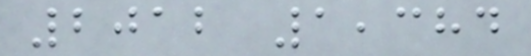2012 1,384
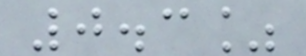0.3%
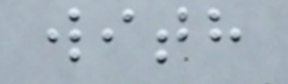with
